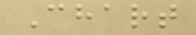Chart
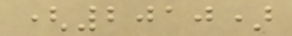(2010)
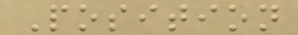Position
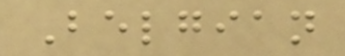Belgian
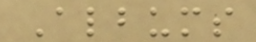Albums
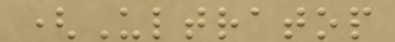(Ultratop
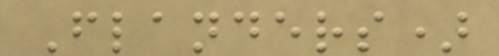Flanders)
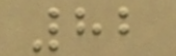82
